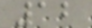12
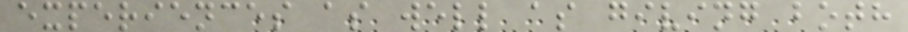experiences as well as giving both
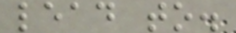lead to.
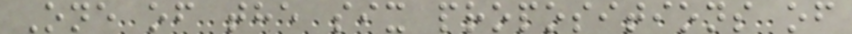One of the six propositions of
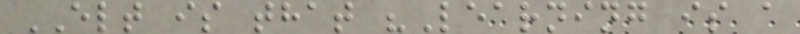ELT is that "Learning is a
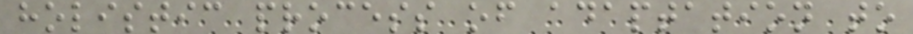holistic process of adaptation to
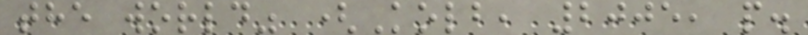the world" (Kolb, 2005, p.
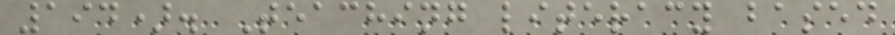194). Teaching literacy based
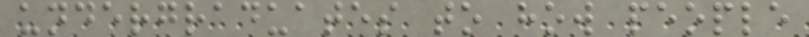undergraduates to how people
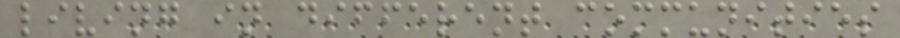living in different communities
